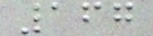167
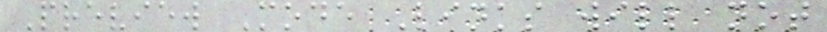Preview Mode Links will not
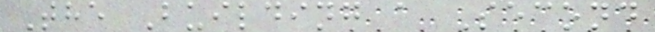The Building a Second
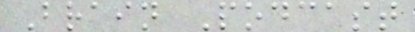Brain Podcast
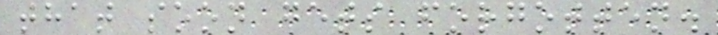that soon gets forgotten.
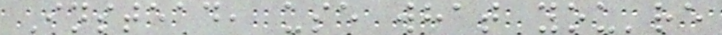Instead, use what you're
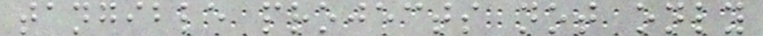tangible projects not only
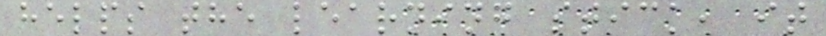helps the learning stick, it
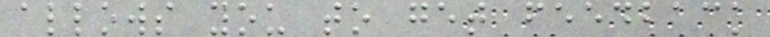allows you to get feedback
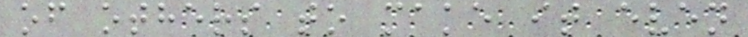of others to make it even
